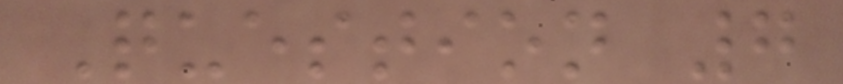Question 7
